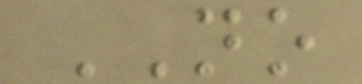NO
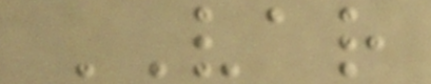VAR
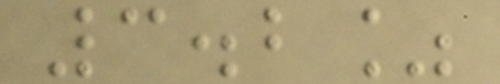3.2%
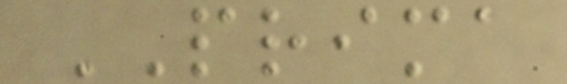PRIMA
